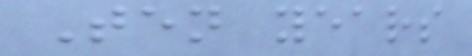Ten years
